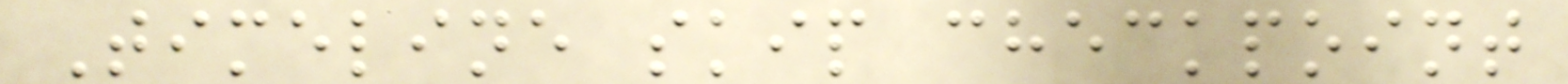Timeline skip checkpoint
